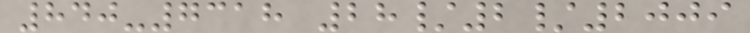840-7318 28/2/2009
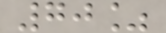70%
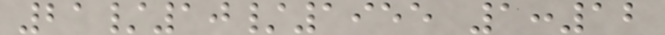21/10/1955 1:12
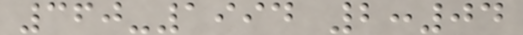360-1994 2:04
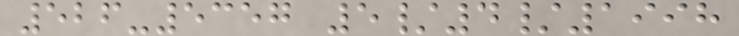526-5357 5/4/1998
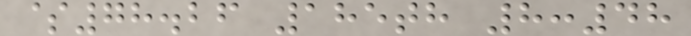$78.26 185th 8:48
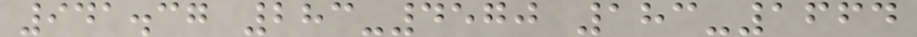941.37 283-4570 183-1664
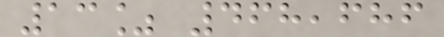13% 468,686
